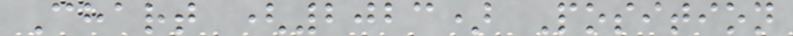Chart (2023) Position
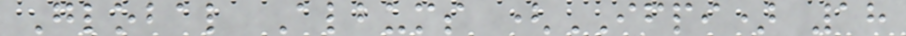Global Albums (IFPI) 18
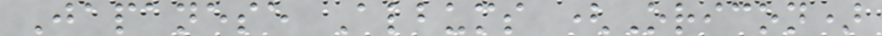Japanese Albums (Oricon)
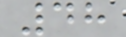48
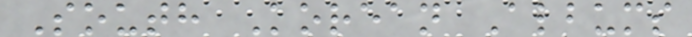South Korean Albums
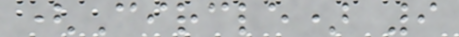(Circle) 9
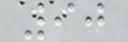90
